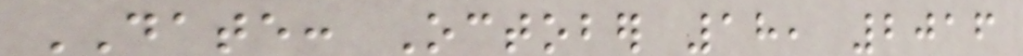DATE: October 18, 2016
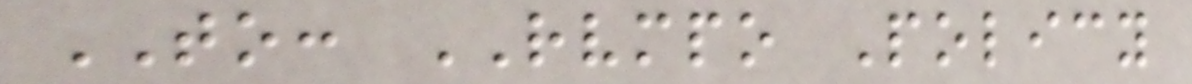TO: RVMPO Policy
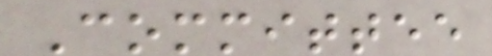Committee
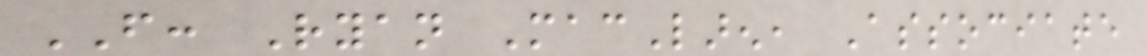FROM: Ryan MacLaren, Associate
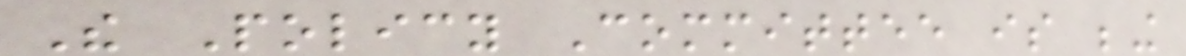The Policy Committee is being
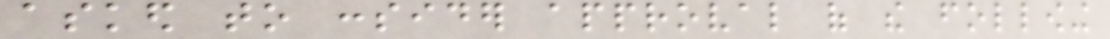asked to consider approval of the following
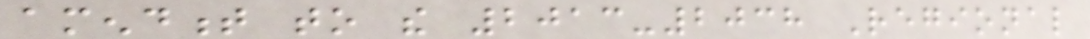amendment to the 2013-2038 Regional
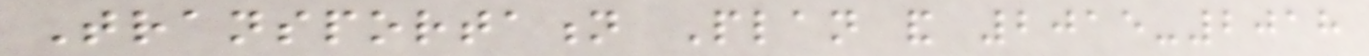Transportation Plan and 2015-2018
